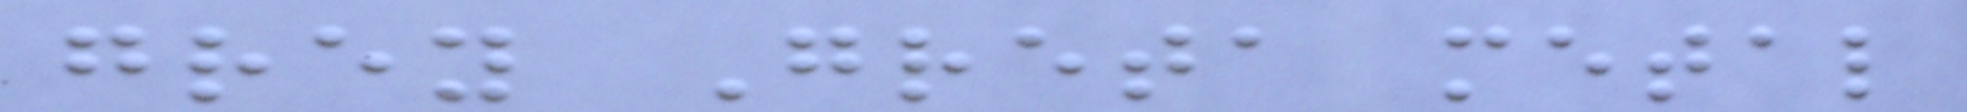grey Greta metal
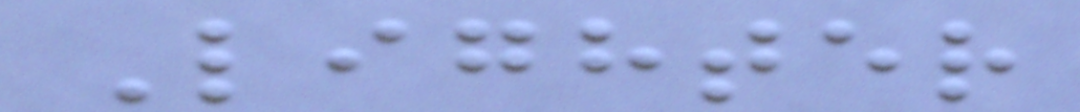Lighter
